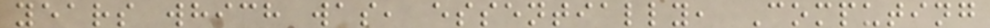years which was, essentially, Computing
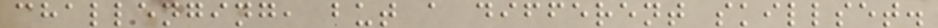challenging, but a different skillset.
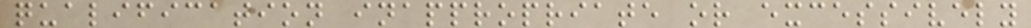qualification inappropriate or excessively
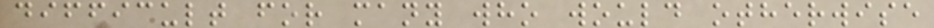difficult for many who would otherwise
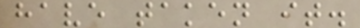have taken it.
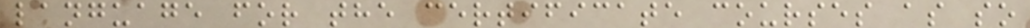language for the certificate courses as so
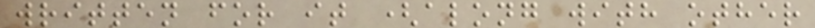written for it (along with other
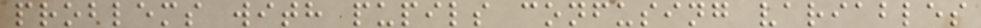problems with pupils confusing variables
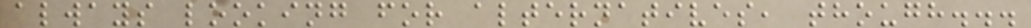always looking for alternatives, though...
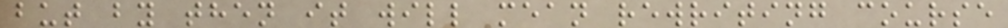but by then it will mean rewriting course
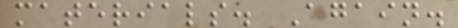materials. Again.
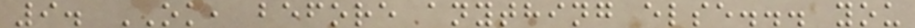9. OK, before anything else... you
